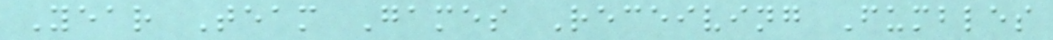Year Team Games Receiving Fumbles
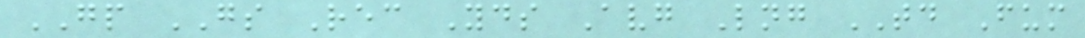GP GS Rec Yds Avg Lng TD Fum
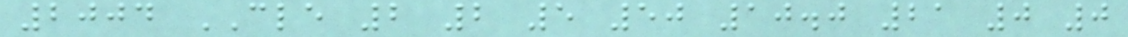2004 CLE 2 2 5 50 10.0 21 0 0
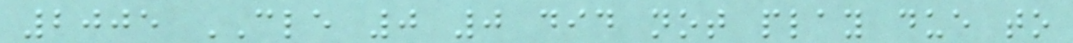2005 CLE 0 0 did not play due to
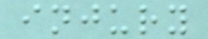injury
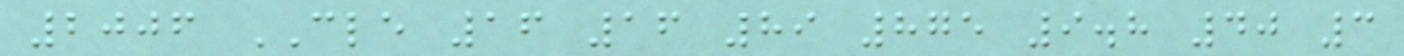2006 CLE 16 16 89 875 9.8 40 3
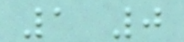1 0
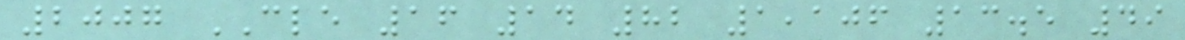2007 CLE 16 14 82 1,106 13.5 49
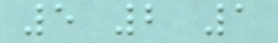5 2 1
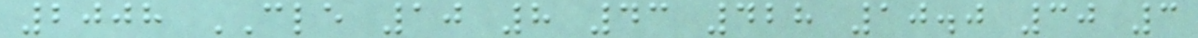2008 CLE 10 8 43 428 10.0 30 3
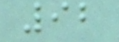92
